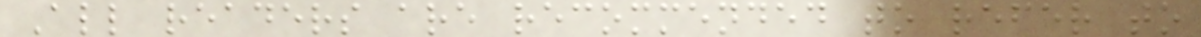All readers are recommended to refer to
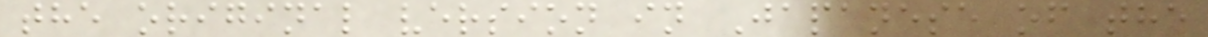the original version in Japanese of the
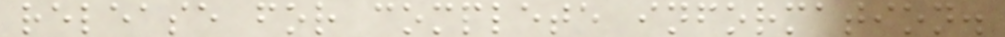release for complete information.
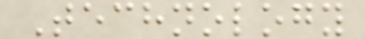Technology
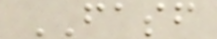FASF
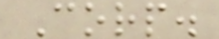Corp.
